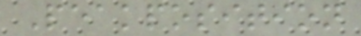Peakposition
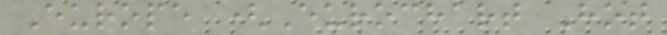Europe (Eurochart Hot
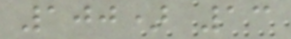100) 13
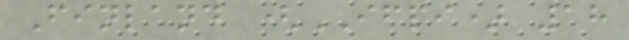Finland (IFPI) 18
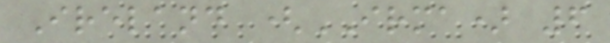Ireland (IRMA) 6
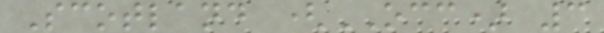Scotland (OCC) 3
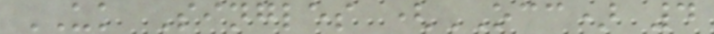UK Singles (OCC) 4
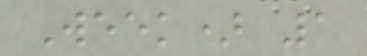Week) 1
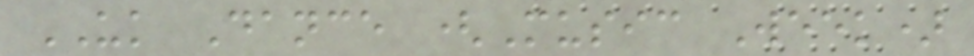UK Dance (Music Week)
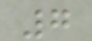7
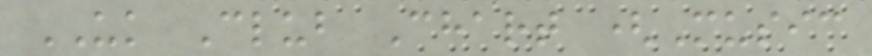UK Club Chart (Music
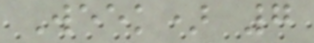Week) 7
